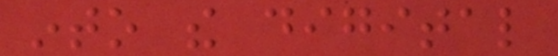into the digital
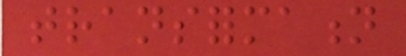transformation
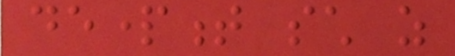department such as
